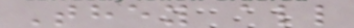They all
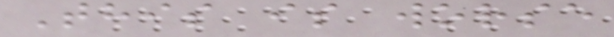This is worse
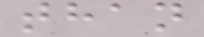than
